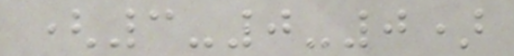(3-0-0)
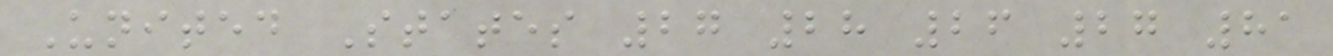United States 27 28 26 27 81
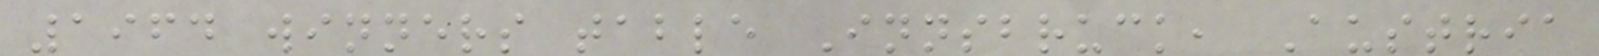1964 winners table Innsbruck, Austria
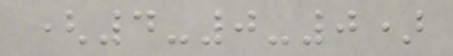(4-0-0)
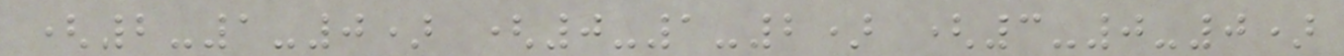(2-1-0) (0-1-2) (3-0-0)
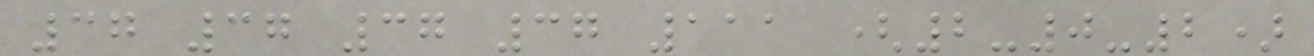37 37 37 37 111 (2-0-2)
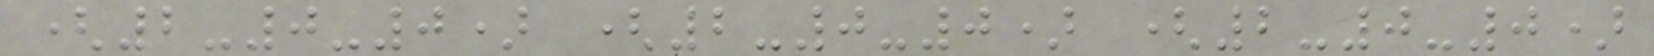(2-0-0) (2-0-0) (2-0-0)
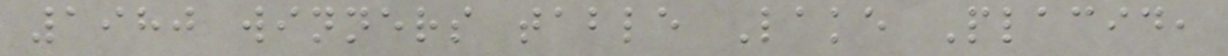1980 winners table Lake Placid,
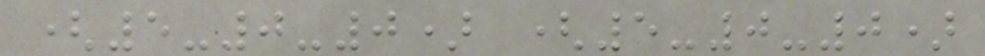(5-0-0) (5-0-0)
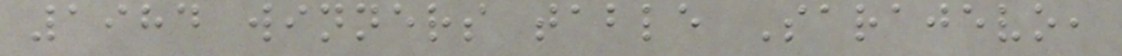1984 winners table Sarajevo,
